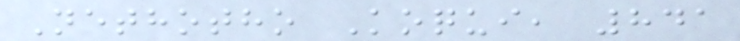Nethotho Koqui, 841
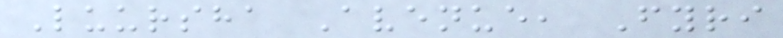Luursha Avenue, Fyri
